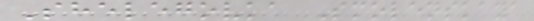Shelegovka Smolenskaya
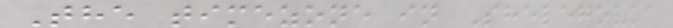The timezone in Shelegovka
